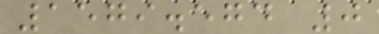1579.574 0
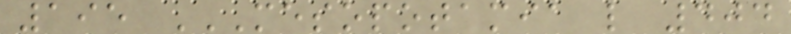195 MESOPOTAMIA L 404
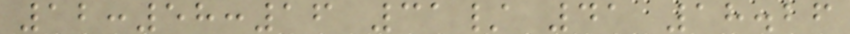12:58:16 31/ 41 18.26
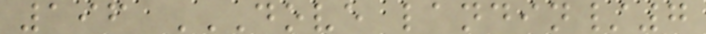196 DOVE LANDIN/7
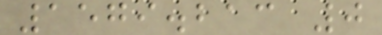1579.213 0
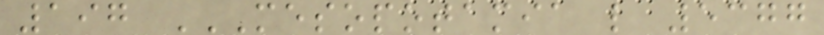197 MESOPOTAMIA L 5377
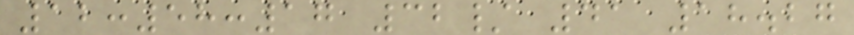12:58:17 32/ 41 18.27
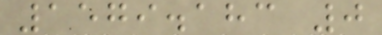1579.183 0
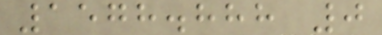1578.888 0
